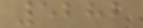5282
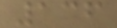136
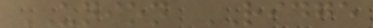UNION RIDGE
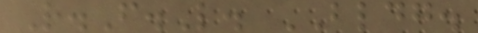R.F.L. BLDG.
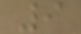9
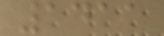1411
